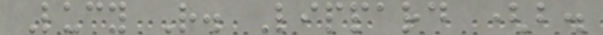Lucy R. Lippard (b.
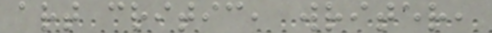art critic, writer,
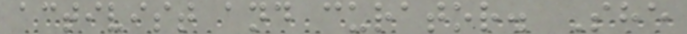activist and curator. She
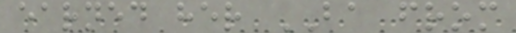earned her BA from
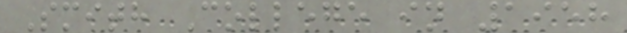Smith College in 1958
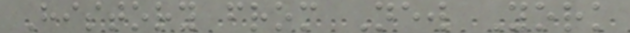History from New York
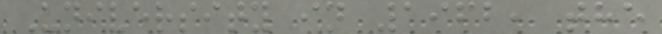University in 1962, the
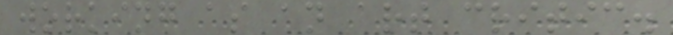working as an art critic.
